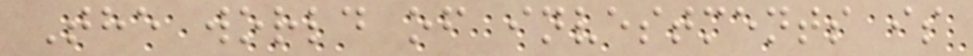The world of investments is
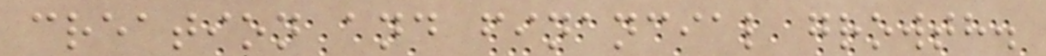creation and financial growth.
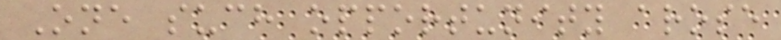One such opportunity arose
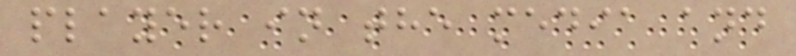player in the media and
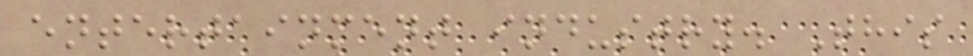entertainment industry. This
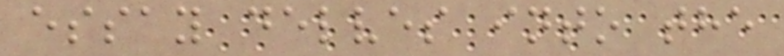essay delves into the
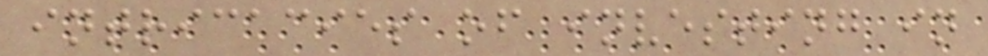intricacies of investing in
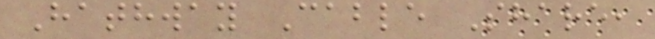Hathway Cable Share,
